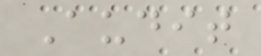Audit
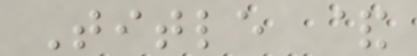Title &
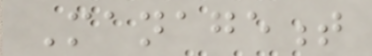Management
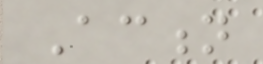Action
